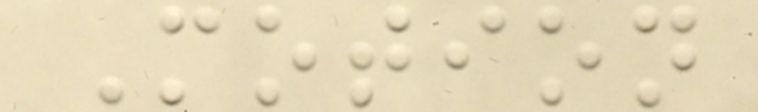Motion
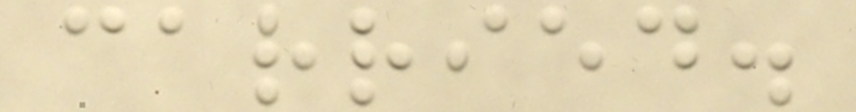carried.
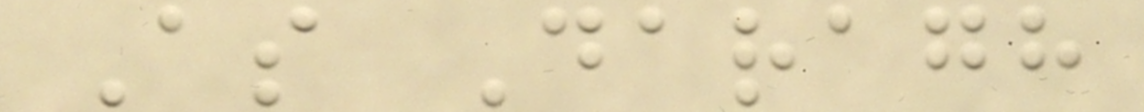As Daragh
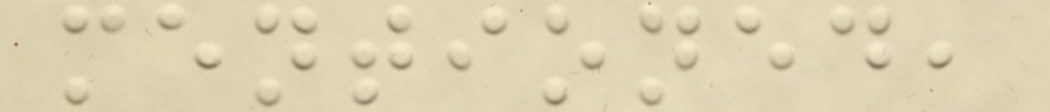mentioned,
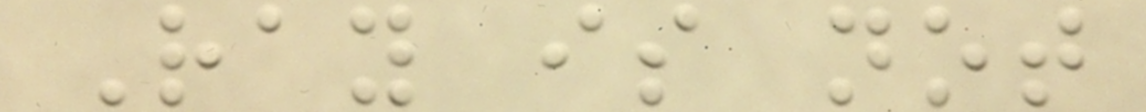Ray is not
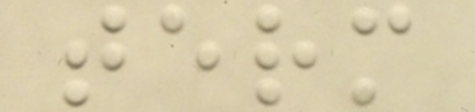term
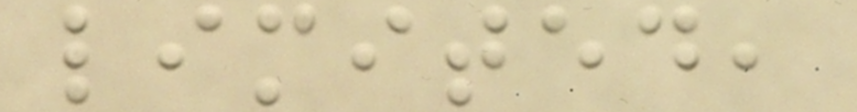limited,
